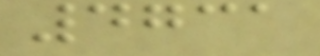4731
